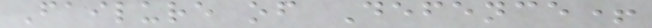Failure of Defence+
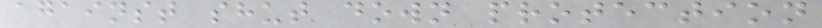against shut down protection
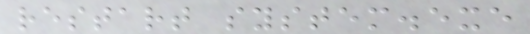restart system.exe
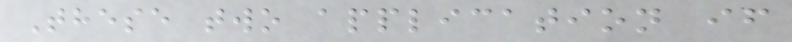These two application if
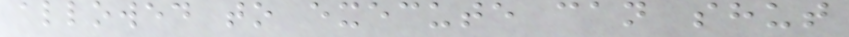allowed to execute can shut
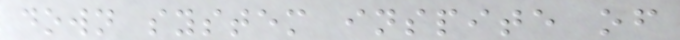down system inspite of
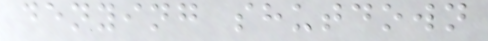denying shutdown
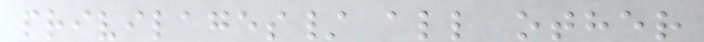privilages/ all other
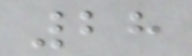28
